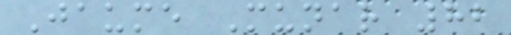Jaume Munar 82
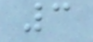3
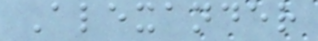Alexander
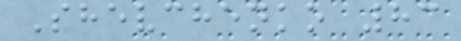Shevchenko 83
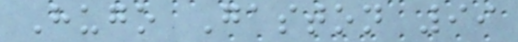Hugo Gaston 99
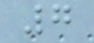7
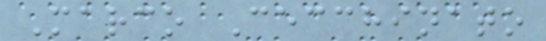Marco Cecchinato
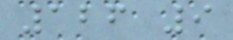126 9
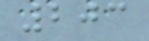203
